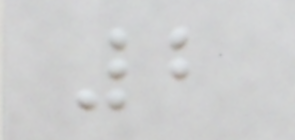2
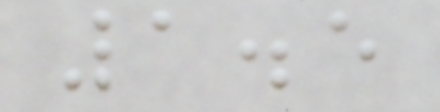1.5
